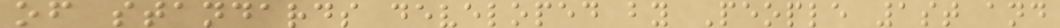of standards developed by People 1st and
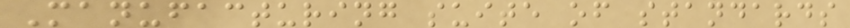Manufacturing suite of standards
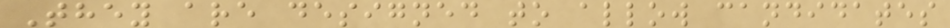They are designed to allow candidates
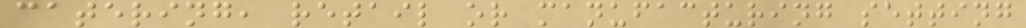catering, retail or manufacturing setting
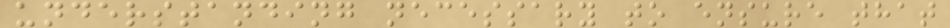understanding necessary to ensure that
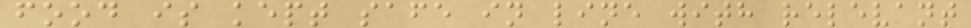food is kept safe in line with relevant
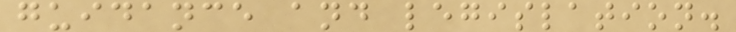guidance and legislation.
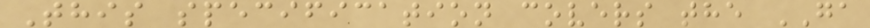This specification covers the GA
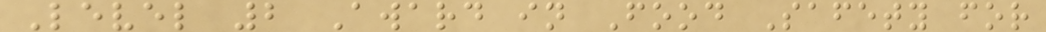Level 2 Award in Food Safety for
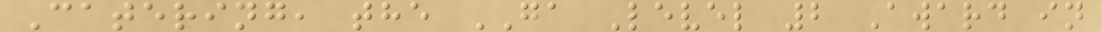Catering, the GA Level 2 Award in
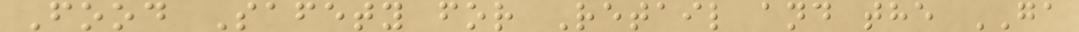Food Safety for Retail and the GA
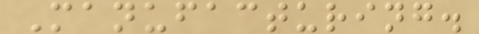Manufacturing.
